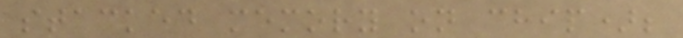stacked memory on chip);
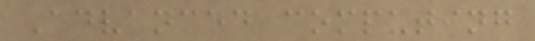Advanced computing
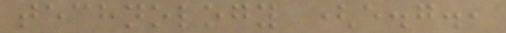technology (e.g.,
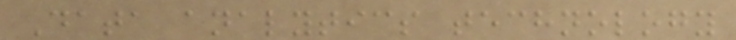Data analytics technology
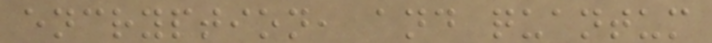encryption, and quantum
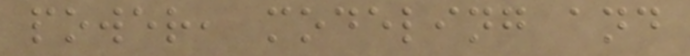power, modeling and
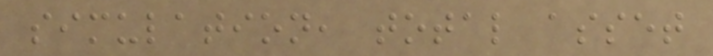simulation, total asset
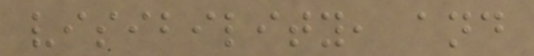visibility, and
